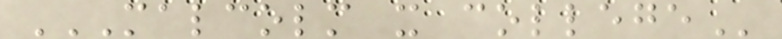MALCOLM X COLLEGE
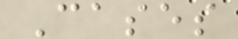Cases
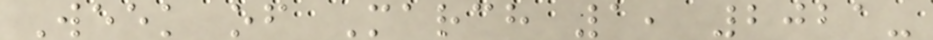Week of March 1, 2021-
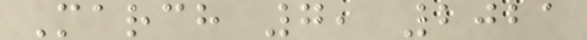March 7, 2021
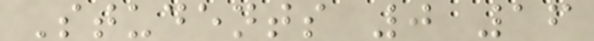Students 0 16
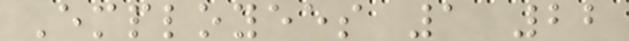Employees 1 22
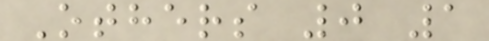Others 0 1
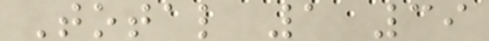Total 1 39
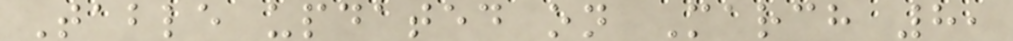Table updated on March 8,
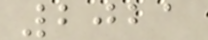2021
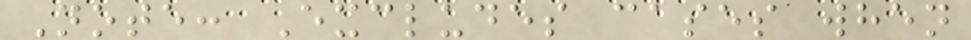Note: Excludes cases when
